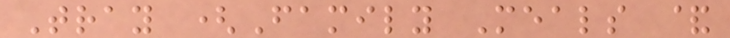Tray (Family Meals &
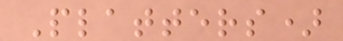Platters)
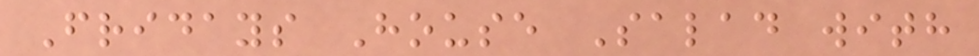Fridays House Salad with
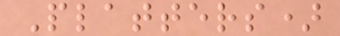Platters)
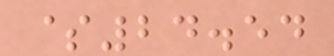$24.54
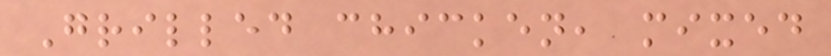Grilled chicken, mixed
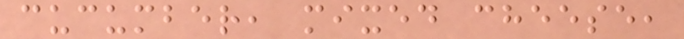cucumber, mixed cheese,
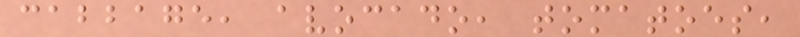cabbage, avocado, tomatoes,
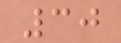30
